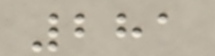281
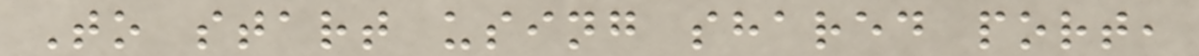To start using shared port,
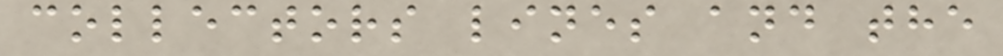collectors lines and the
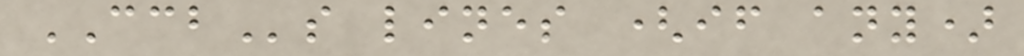CCBs lines (if any)
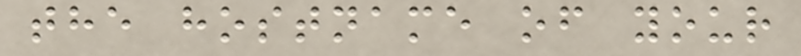the hostname of your
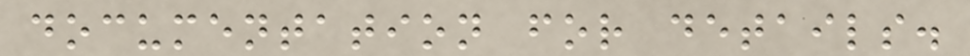documentation for details.
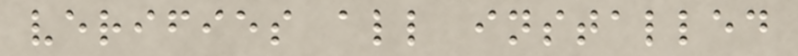verifies all installed
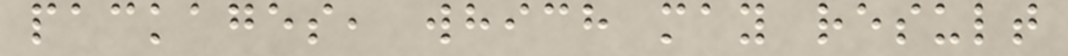packages, which may result
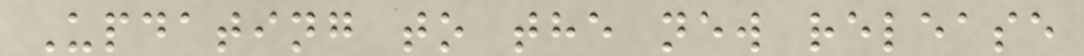Updating to the new release
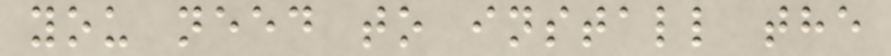you need to install the
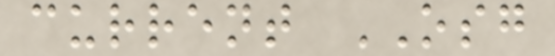current OSG
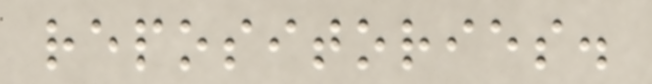repositories.
